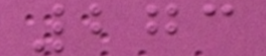273
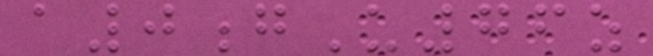a0gU76z
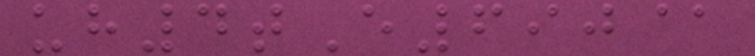uh4tE690@
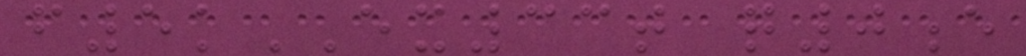f5kEX33t q0e
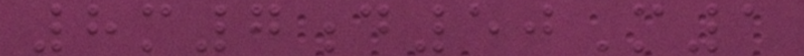8m7d50M1
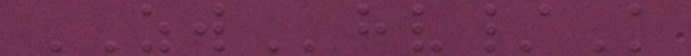ZWhv/K
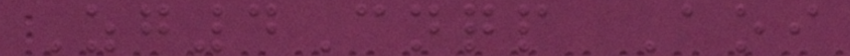Zg4Cnqp Aoi
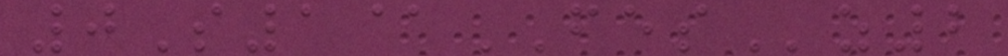0S1@FESz2
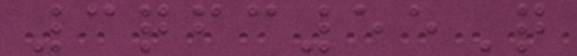3qfc55Q
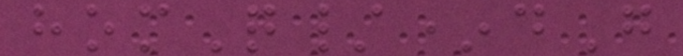homQ/*dG
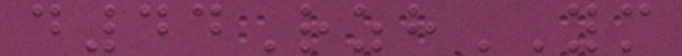d44RzhYM
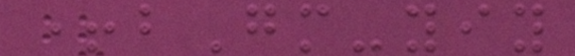+bGm-yiy
